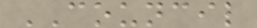COUNCIL
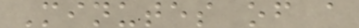Minutes of a
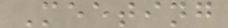Meeting
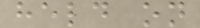held on
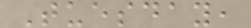Tuesday,
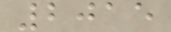2015
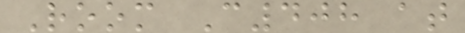Room C408 at
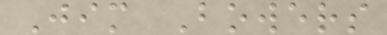Jim Bowers
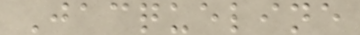Jacqueline
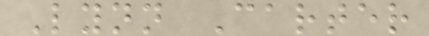Lynn Carter
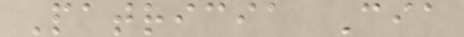Patricia Cia
